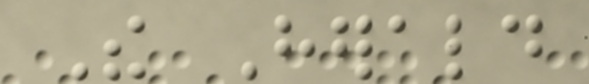The Herald
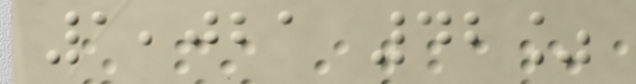1,021 42%
